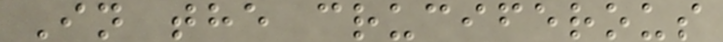In the cruciferous
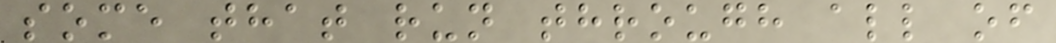some that run through all of
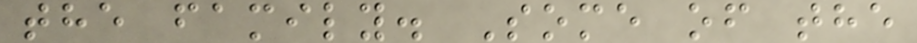the family. Some of the
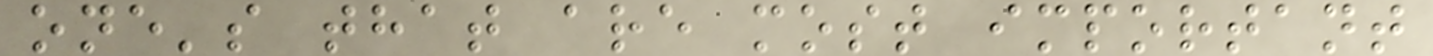one's that are most important
